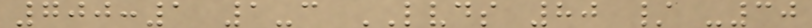700:1 1-c LVDS 80 / -30
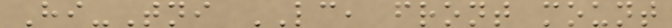Hi-Tni LC, front mount
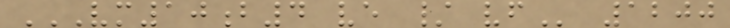VM10B4 VE / VF 1200
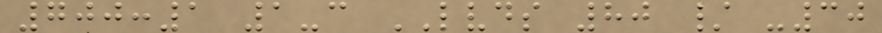700:1 1-c LVDS 80 / -30
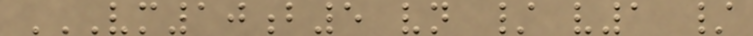VM10B5 VN / V1 /
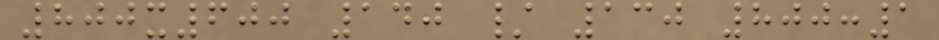800x600 140 / 130 800:1
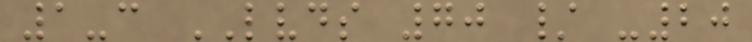1-c LVDS 70 / -20
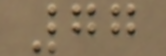77
